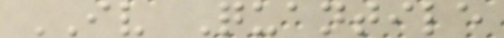IV Quantile
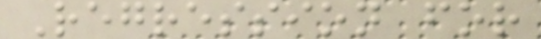Regression for
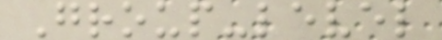Group-level
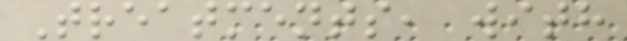Treatments, with
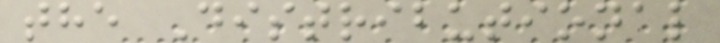the Distributional
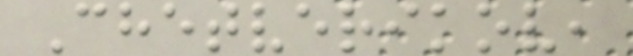Chetverikov,
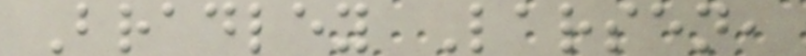Bradley Larsen,
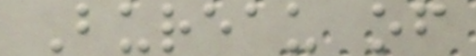Bureau of
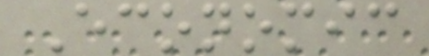Economic
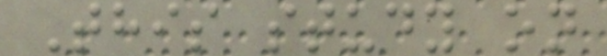This study on
